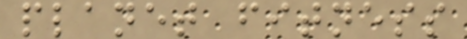planet fitness
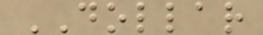DOLLAR
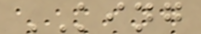KING
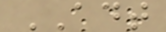ADT
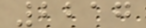2217
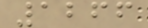1266
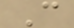C
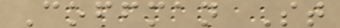Coffman St
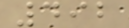492
